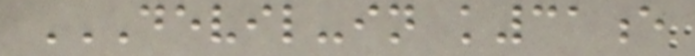DEVIL-IN K31E
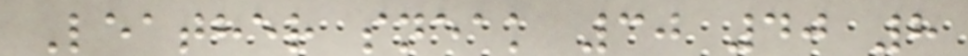Leather sneak 30 40 8
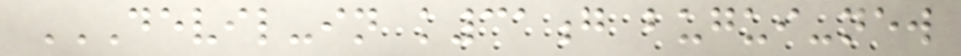DEVIL-IN K31G BUGUI-NEW
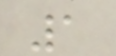1
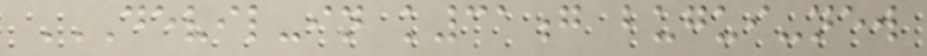DEVIL-IN K31G BUGUI-NEW
